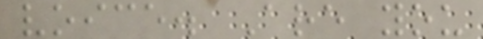voice. Are you
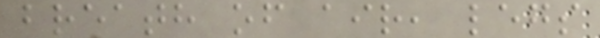breath of air, legs
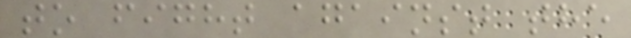to fight against the
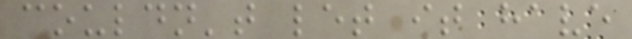couldn't let it have
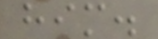him.
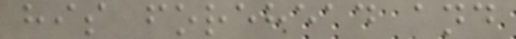his forehead and
